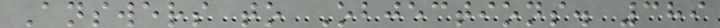Answers to Objections. 389
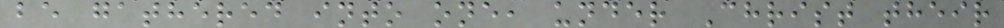be gathered into one, under Christ their
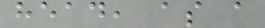head, as a
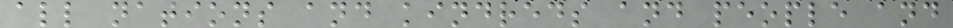all nations and kindreds and people and
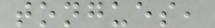tongues,
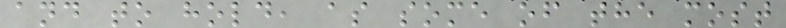and to hold, as some of the most
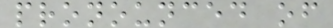pronounced of
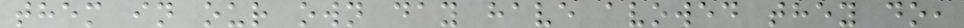them in our own day have avowed they do,
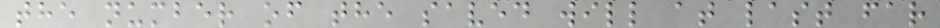the number of the saved will at last far
